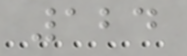124
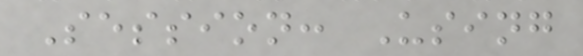Session: Using
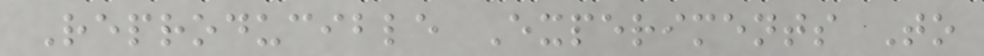Reproducible Experiments To
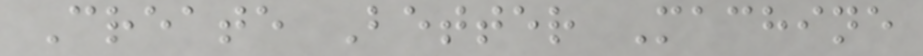Create Better Machine
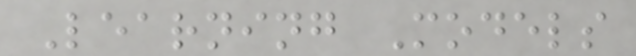Learning Models
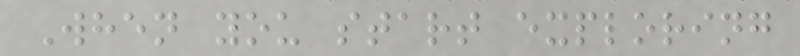When you start exploring
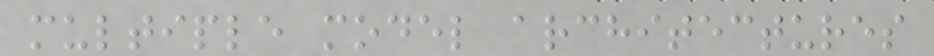multiple model architectures
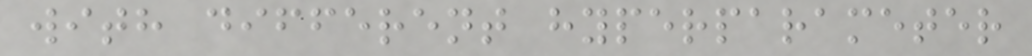with different hyperparameter
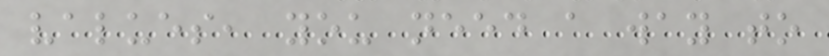values, you need a way to
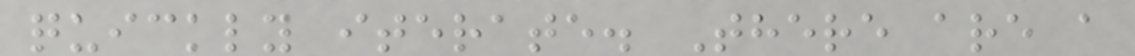quickly iterate. There are a
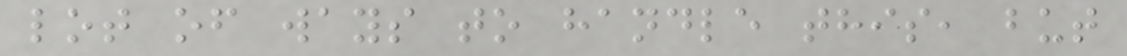lot of ways to handle this, but
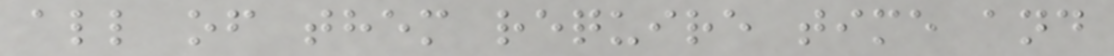all of them require time and
